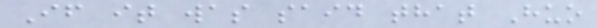If it was said that Huo
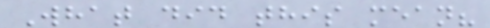What did this mean?
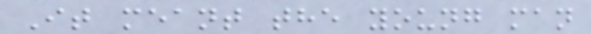It meant the young man
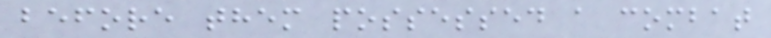before them possessed a combat
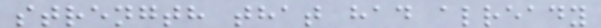strength that had already
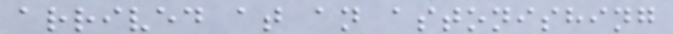arrived at an astonishing
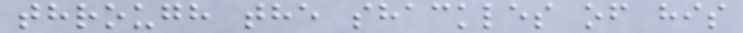through the shackles of his
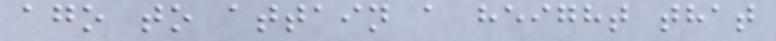ago to attain a height that
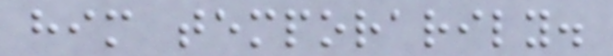him temporarily.
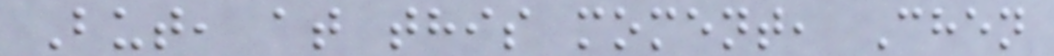But, at this moment, Chen
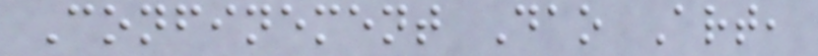Confinement Dao Art,
